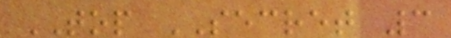TOP SECRET 3
